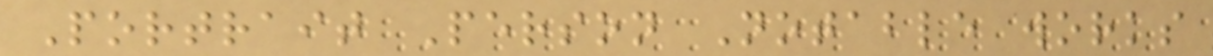Portrait Person Notable works
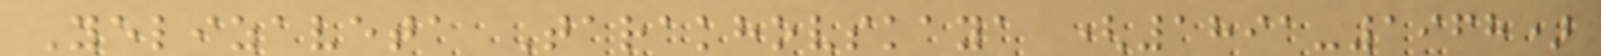Yelizaveta Tarakhovskaya (1891-1968)
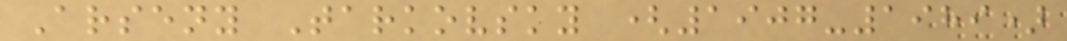Arseny Tarkovsky (1907-1989)
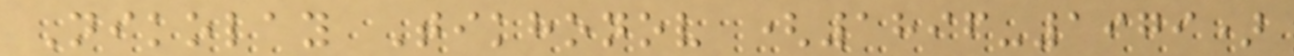Nikolay Tikhonov (1896-1979)
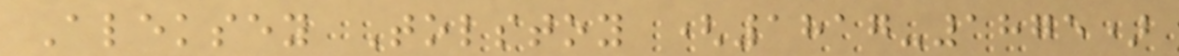Aleksey Tolstoy (1817-1875)
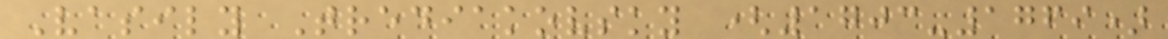Vasily Trediakovsky (1703-1769)
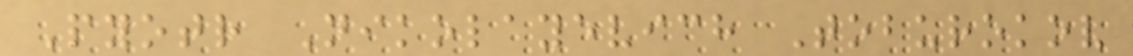Pyotr Nikolayevich Toburokov
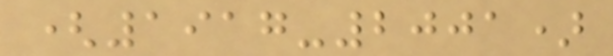(1917-2001)
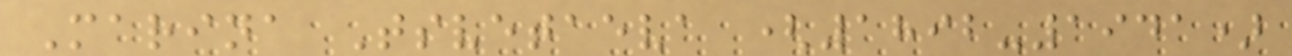Marina Tsvetaeva (1892-1941)
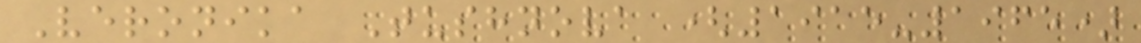Veronika Tushnova (1915-1965)
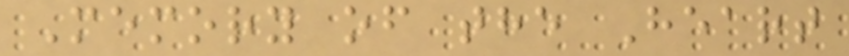Memory of the Heart
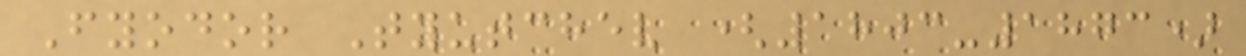Fyodor Tyutchev (1803-1873)
